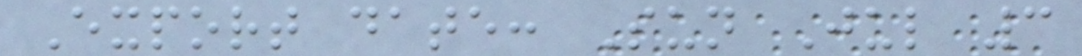Export date: Sun Jul 3
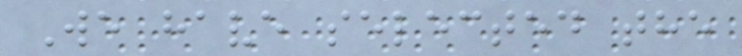We have selected the
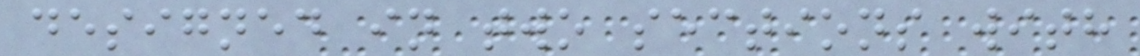designed in two sections with
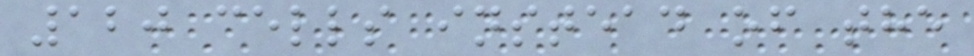120 cells instead of the
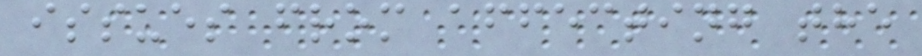issues from affecting the
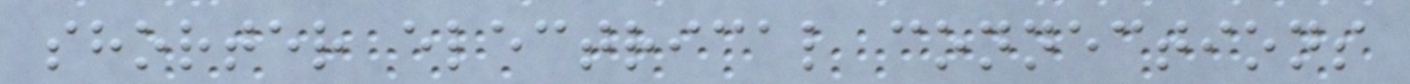shorter electrical connections
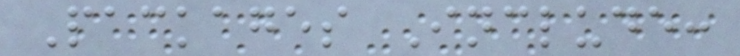Packages Include:
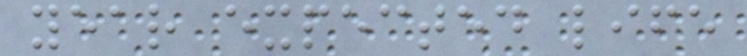year expected life
